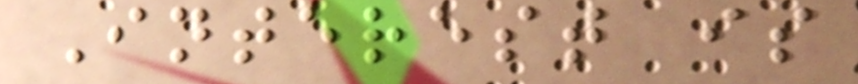Interest is
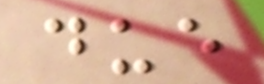due
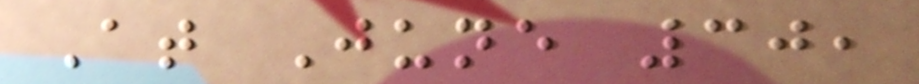At June 30,
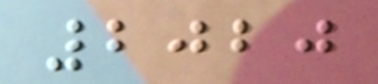2020
